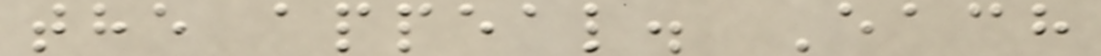the appeal. Each
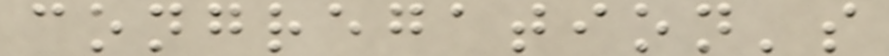congregation's
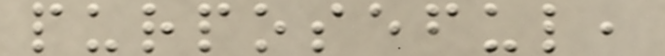purposeful,
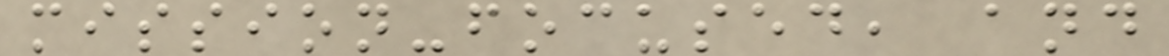mission-focused, and
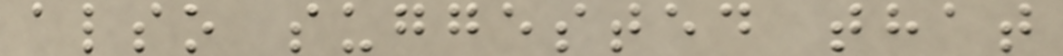also suggested that
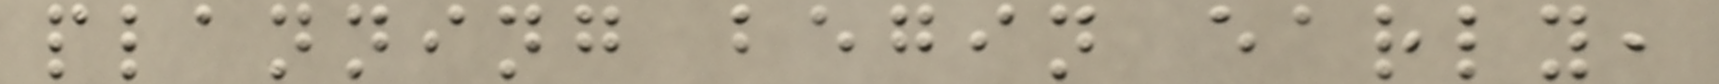planning begin early,
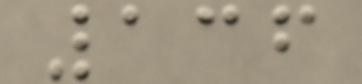136
